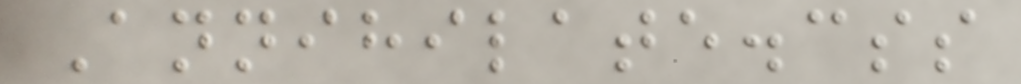Annihilate.css
